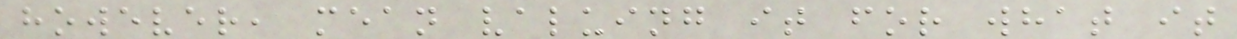however, mean valuing it for what it
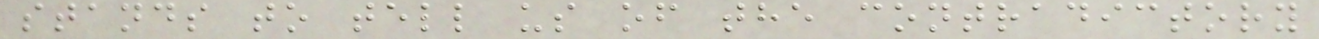stands to tell us of the contradictory
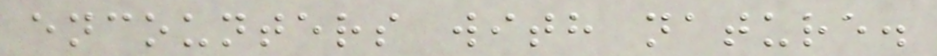encounters with nature.
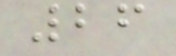26
